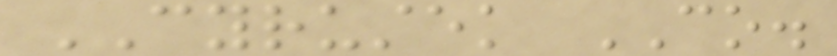CYRUSTEK CO.
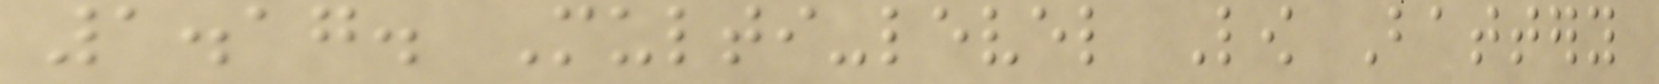1.17. Multi-level Low Battery
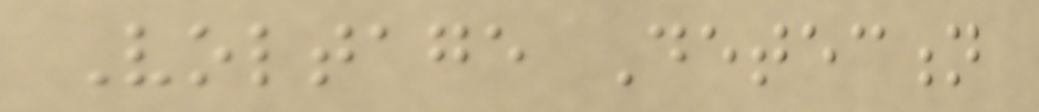Voltage Detection
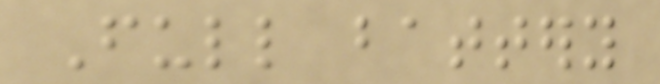Full battery
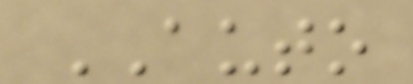AUTO
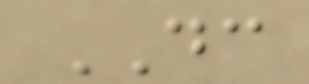DC
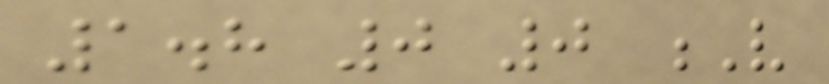1.8 0 0 V
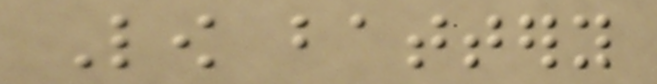Low battery
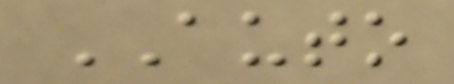AUTO
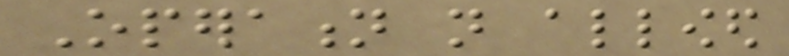Operation not allowed
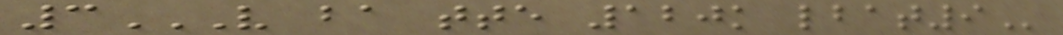3V BA TTE 120K LBAT9
